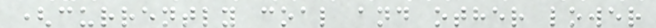(currently coal and other lower
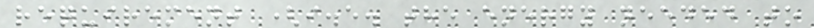requirement (i.e. the energy needed to
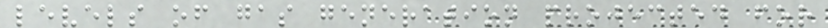levels of gas generation projected for
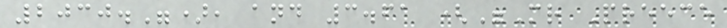2030."), and 3.61 ("Mr Preece
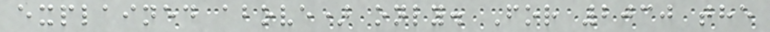explained above) only. For 2030 the
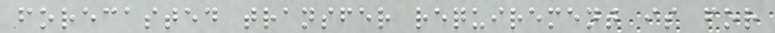forecasted transfer requirement is for
